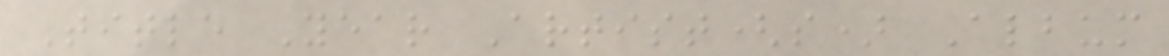Title Year Artist(s) Album
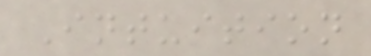Intuition
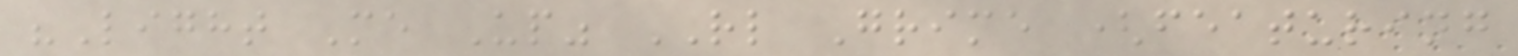"Light Me Up" RL Grime (featuring
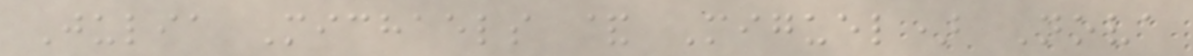Julia Michaels & Miguel) Nova
